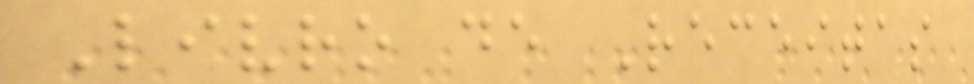Livro de Receitas
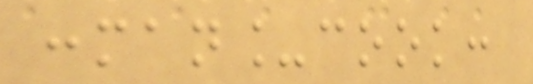:man_cook:
